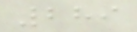289
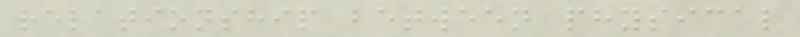relationship between physical
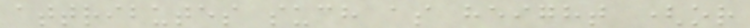attributes such as height (or
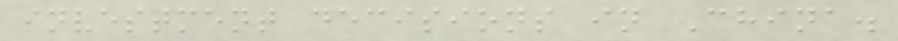investment decisions in China.
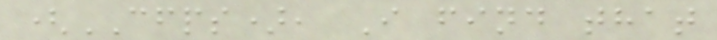(CFPS), I find that
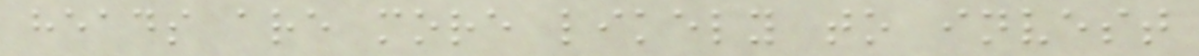heads are more likely to invest
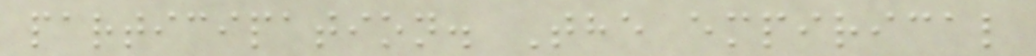participation. The empirical
